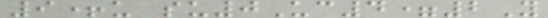9+u su0Uc4=2Y
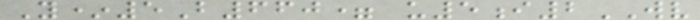Y*5B660= u5i2WV
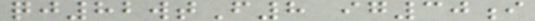qj82wtF8 ig30i
